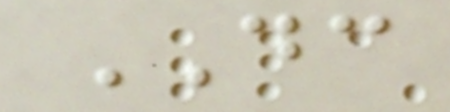DC
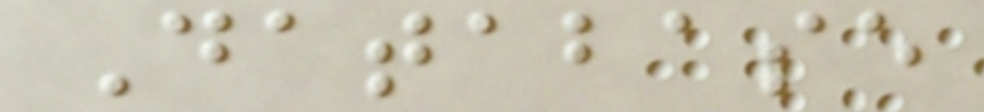Database
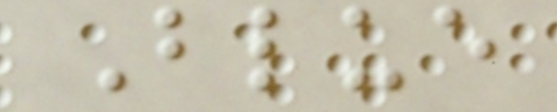Blue
